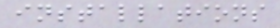installations
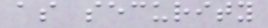as security
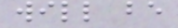will be
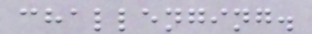challenging.
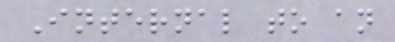Internal to an
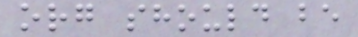org should be
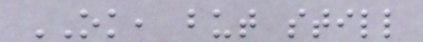OK, but still
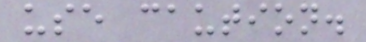use caution.
